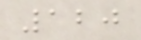120
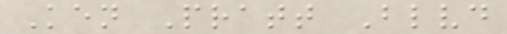Ken Pratt Blvd
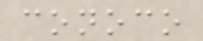conoco
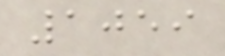1059
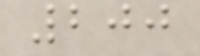200
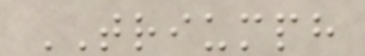TRIUMPH
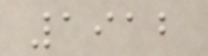1912
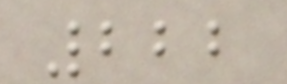222
